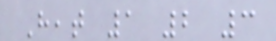Heat 1 2 3
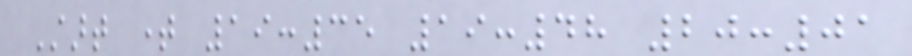Start time 19:35 19:48 20:01
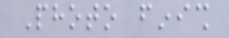Photo finish
